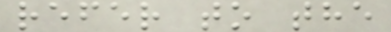refer to the
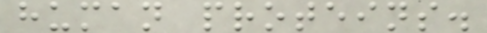human proteins.
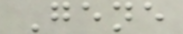Gene
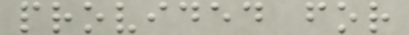provided for
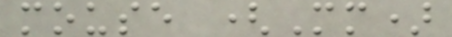mouse (Mm)
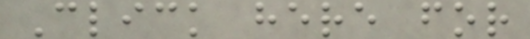Click here for
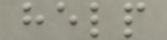help
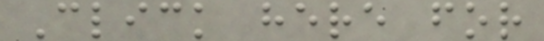Click here for
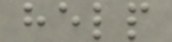help
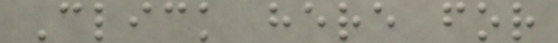Click here for
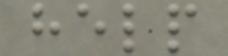help
